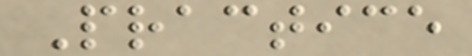Practice
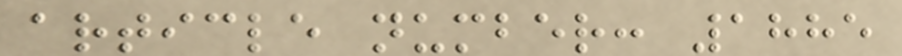article number: 1885
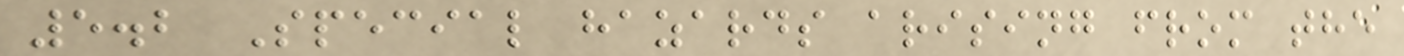5.2 Special hazards arising from the
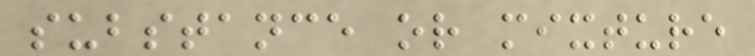substance or mixture
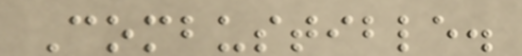Combustible.
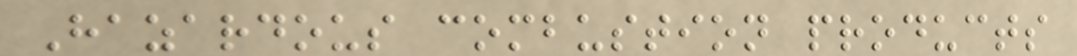Hazardous combustion products
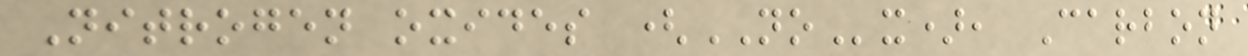Nitrogen oxides (NOx), Carbon
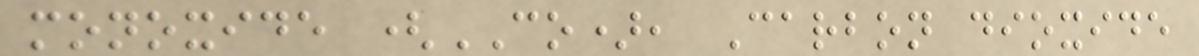monoxide (CO), Carbon dioxide
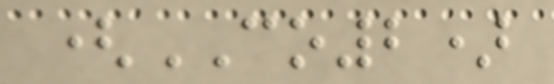(CO2)
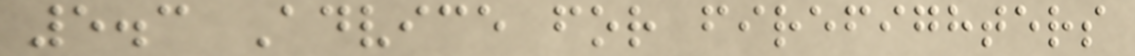5.3 Advice for firefighters
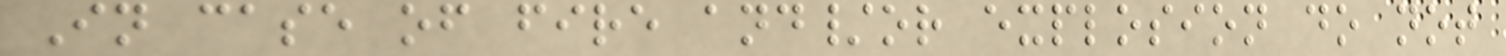In case of fire and/or explosion do not
